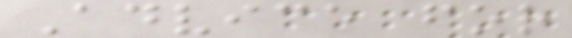Advice for
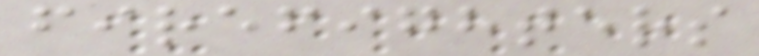firefighters
